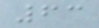63
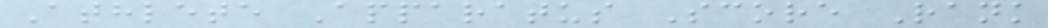Athlete Apparatus Score Rank
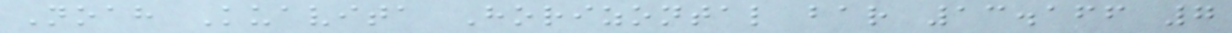Noah Kuavita Horizontal bar 13.166 7
